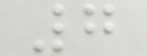7
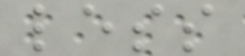less
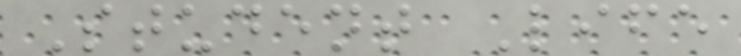Student Life
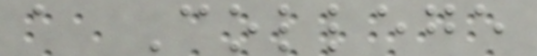a College
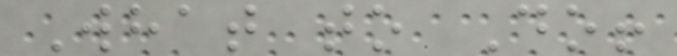What to Do!
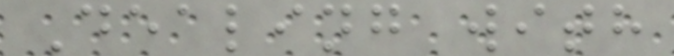Dealing with
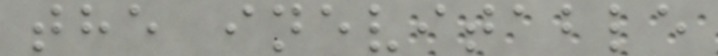the inevitable
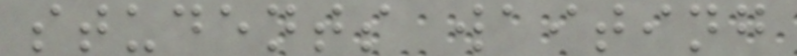students waiting
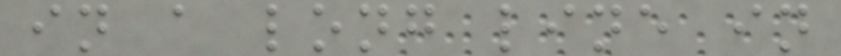in a long line in
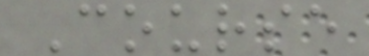Course
